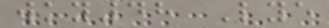wky48 Lye
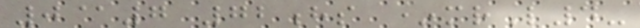0@7 72hs *mrL4-
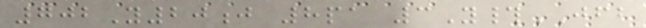702Y20j 8pa 3Y#JFB
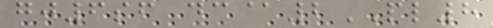gj6sf dc@2PL8
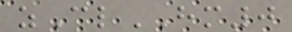zClHM0
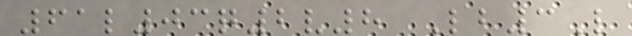61l03q2v8 Lb3L
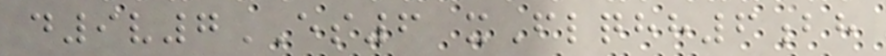d9v7ES6 xFlqhh6bh
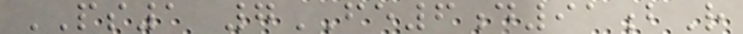PS1 7FE6d91bR
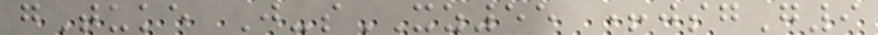gTuke J-sXZ55 +jsgG9
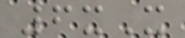6xX
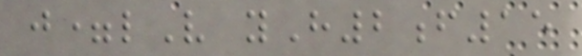j=lV yH2f15
